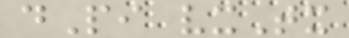dPi vxTx
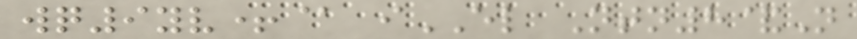wq9yv+@ iEL Ntn8&N
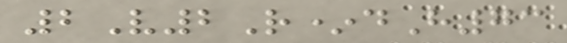2V2R*dH73
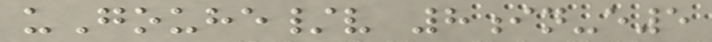uGouhe/v 8in-e5
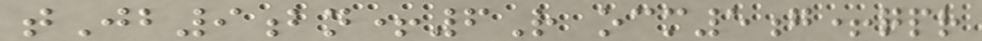tJb9bn+6R ocm5g+qpr
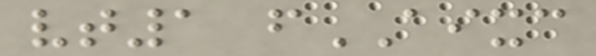vt1 fAIXC
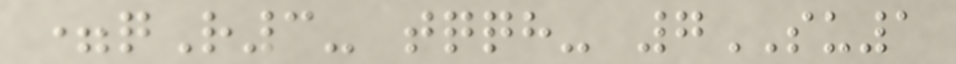=qR3- tqqh- 7SU1
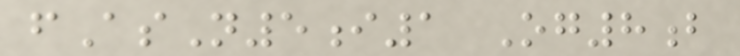fAsN5i1 Og8b
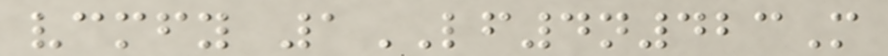vcmfy 1LF4n423M
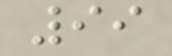99
